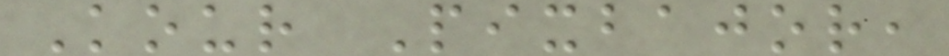Kour Pixbajor,
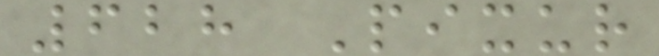628 Pixur
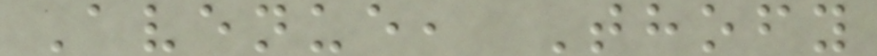Avenue, Thofy
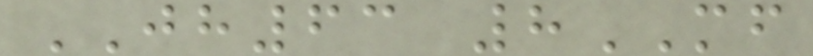JH63 8MF
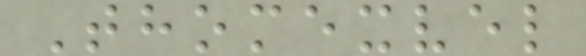Thomexvel
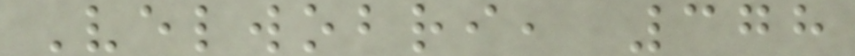Velwobri, 378
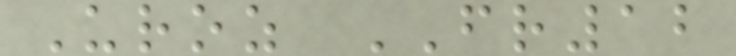Uroz FR12
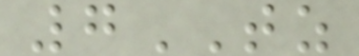7TZ
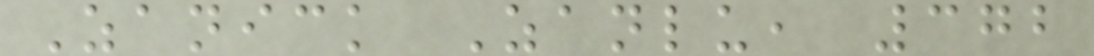Zanick Zanlu, 372
